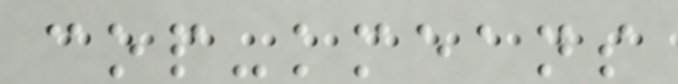cop-kmeans
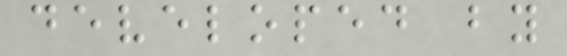developed by
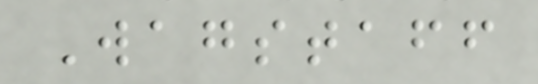Wagstaff
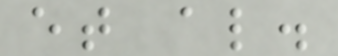et al.
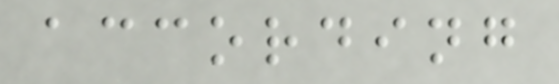according
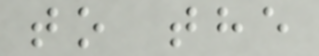to the
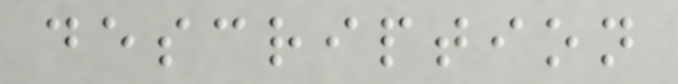description
